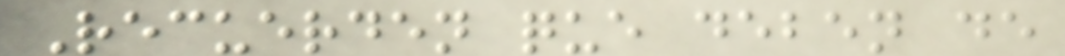Recuerden que deben de
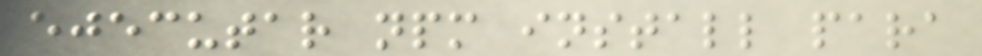ejecutar npm install para
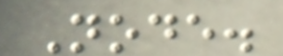Node.
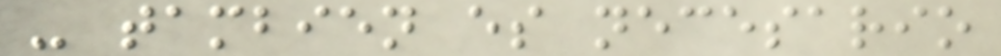- tambien es necesario
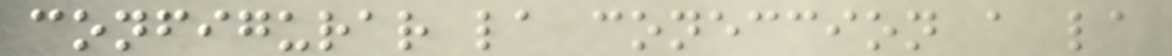configurar la coneccion a la
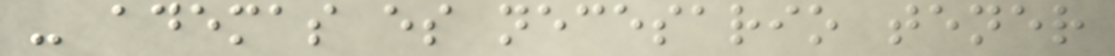- ademas es necesario tener
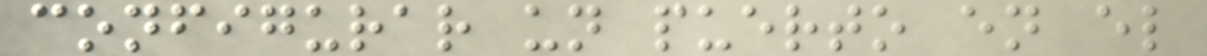configurar un puerto en el
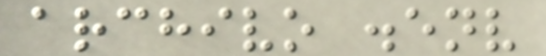archivo .env
